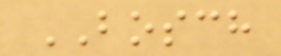BOSCH
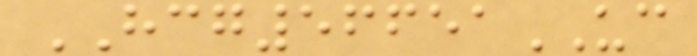HCG56651UC
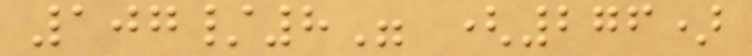107/8" (276)
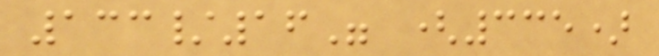133/16" (335)
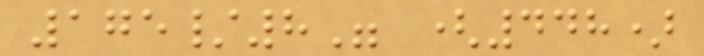175/8" (448)
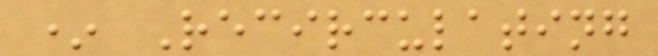* Recirculating
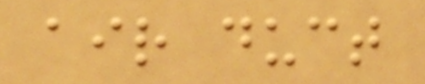air duct
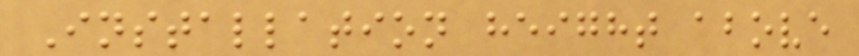Installation height above
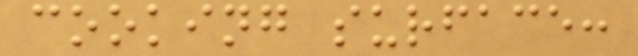cooking surface:
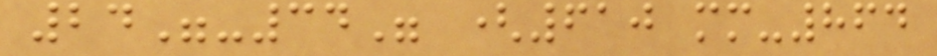24"-34" (610 mm-864
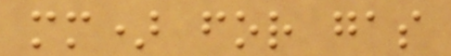mm) for gas
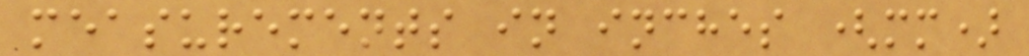measurements in inches (mm)
